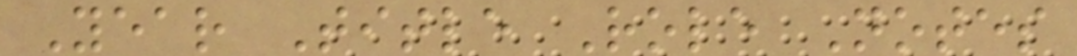Year Title Role Notes
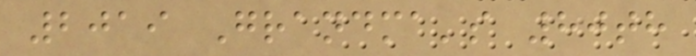2019 Grandma's 80th
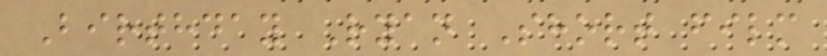Birthday Ryan Short film
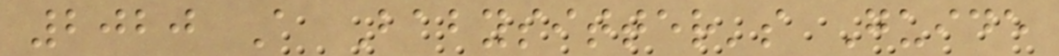2020 A Babysitter's Guide
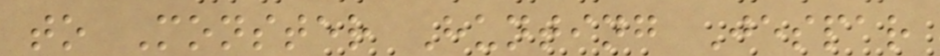to Monster Hunting Jespar
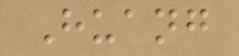Huang
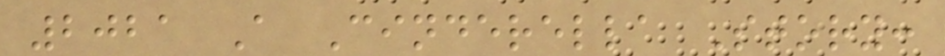2021 A Cinderella Story:
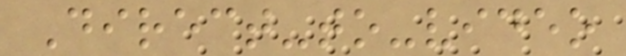Direct-to-video
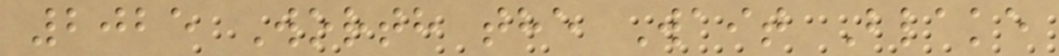2025 Worth the Wait Blake
